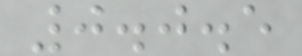0.0.5
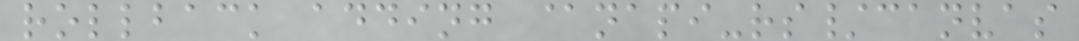rollback adding @napi-rs/canvas
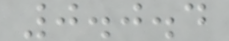0.0.4
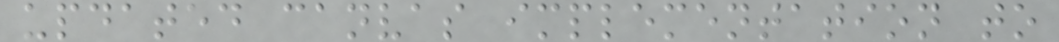updated canvas implementation to
